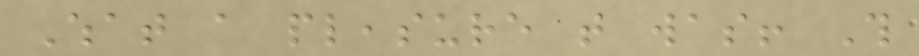What a pleasure that was! This
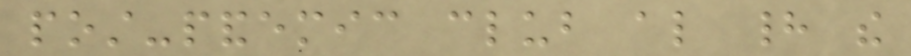post-pandemic club also had the
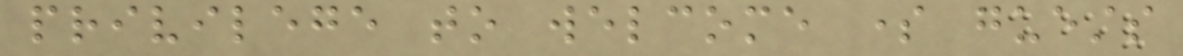privilege to welcome some guests
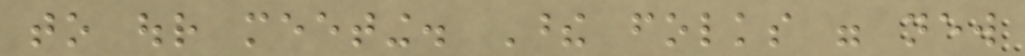to our meeting. These folks were new
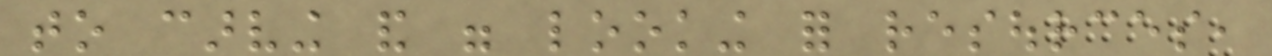to carving and were looking for resources,
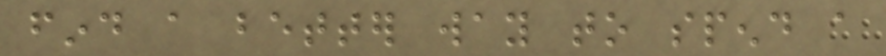find a better way to spend a
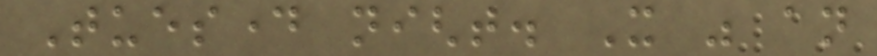Tuesday night. It was an
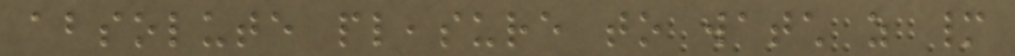absolute pleasure to watch as many
